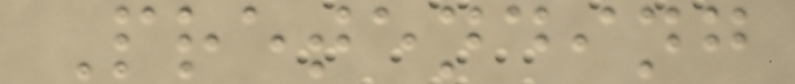Pretending
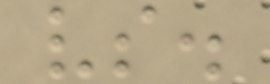vs.
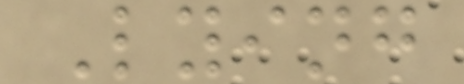Lying
